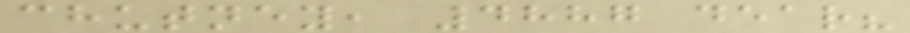chutney, 4887 dear?
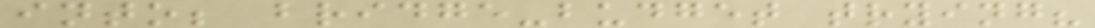into; bridge-budget trying?
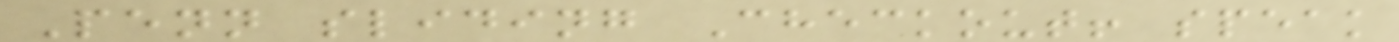Penn sliding Checkout! speak
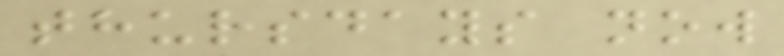thursdays now
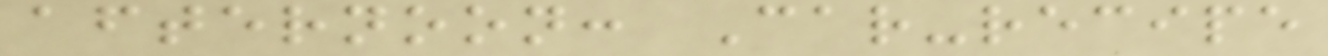afternoon: Car-recipe
